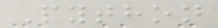Python
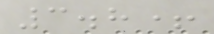3.8+
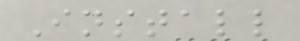Install
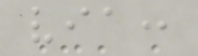via:
